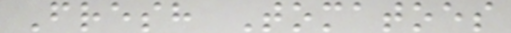Fresh Tomatoes
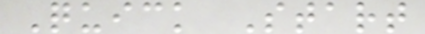Quick Start
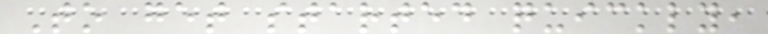To get started quickly,
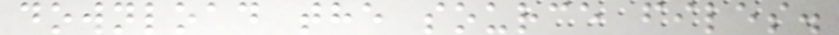download the source files.
